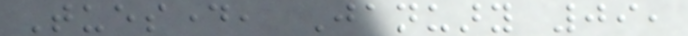Tuesday, January 09,
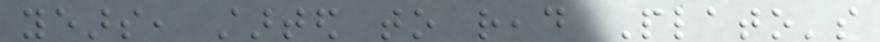years, started to read Plato's
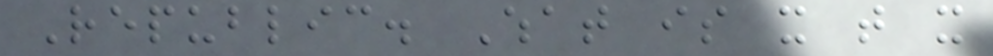Republic. What is it that it
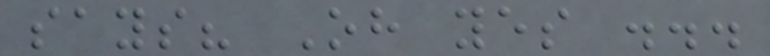says? Oh yes ...
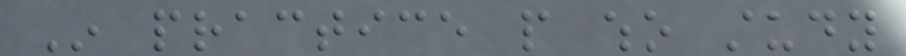In practice people who study
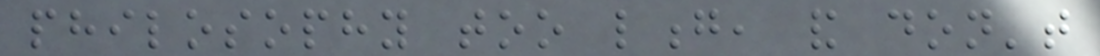philosophy too long, and don't
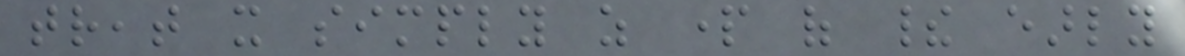treat it simply as part of their early
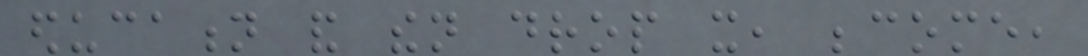education and then drop it, become,
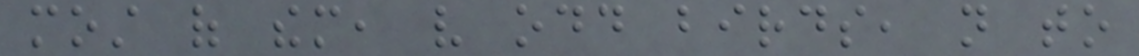most of them, very odd birds, not to
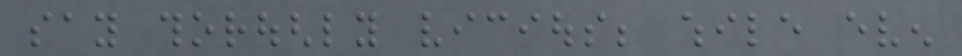say thoroughly vicious; while even
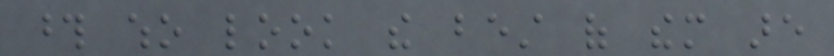those who look the best of them are
